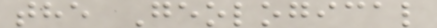the Geological
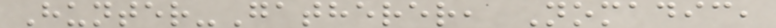Hunter-Gatherer, Nomadic,
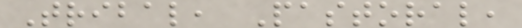Tribal, Pastoral,
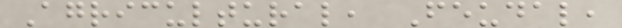Agricultural, Feudal,
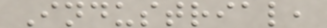Industrial,
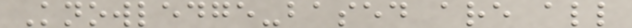Knowledge-based are all
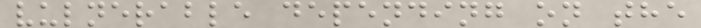vulnerable depending on the
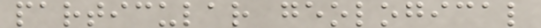particular geological
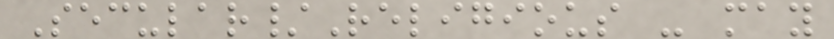Secular/Religious - may
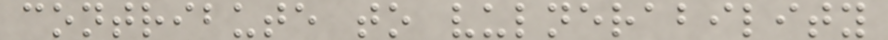contribute to vulnerability
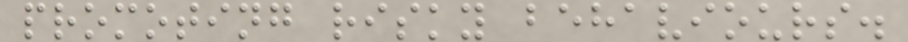promoting risky behaviours.
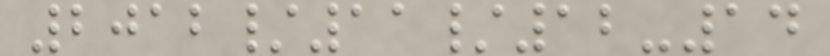2012/11/12-14
